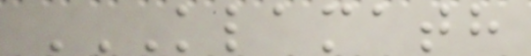KLAMATH
